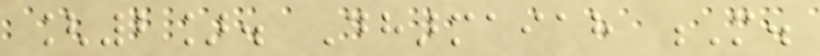[2]. Dharmaiah M.
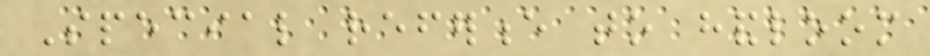Special reference to handloom
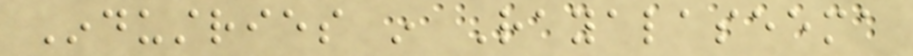Industries in Rayalaseema
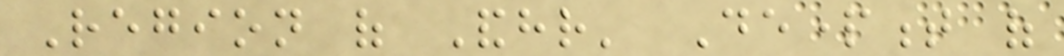Region of Andhr' Department of
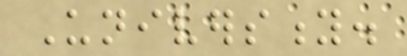University.
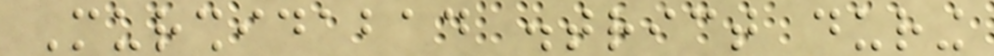Murshidabad district during
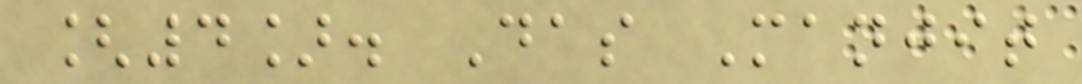[4]. Das Manjit
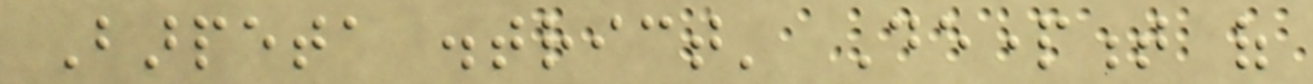Barpeta district' Department of
